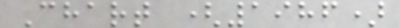Chart (1986)
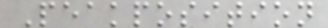Peakposition
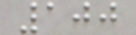100
